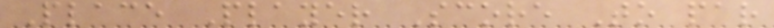Place Player Score To par
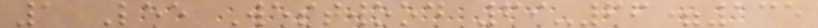1 Lee Westwood 69-66=135
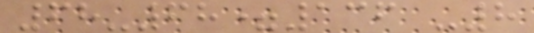68-68=136 -8
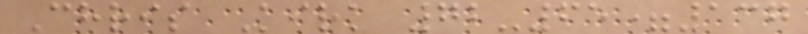Chris Kirk 72-65=137
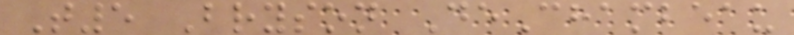T5 Bryson DeChambeau
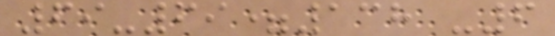69-69=138 -6
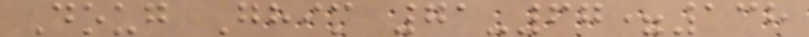Doug Ghim 71-67=138
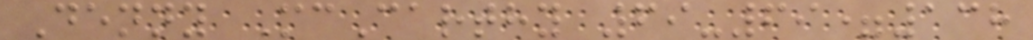Denny McCarthy 69-69=138
